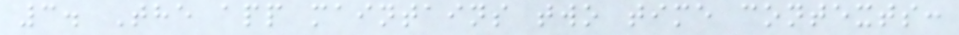3. The app maintains two time contexts:
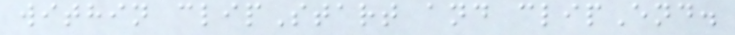within clipStart and clipEnd.
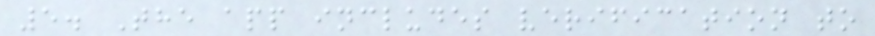5. The app includes verification to
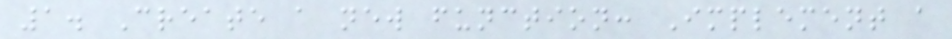1. Create a new function: Implement a
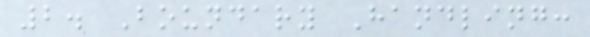2. Boundary Handling:
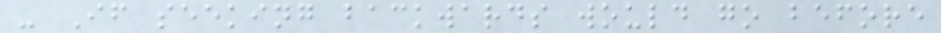- If seeking backwards would go before
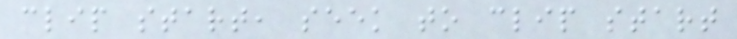clip start, seek to clip start
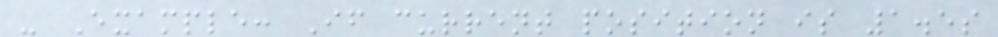- Example: If current position is 1.5s
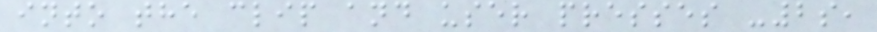into the clip and user presses -2s,
